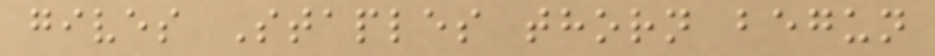gives Staples thorn begun
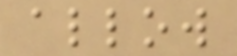allow
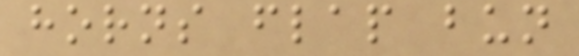horns flap bun
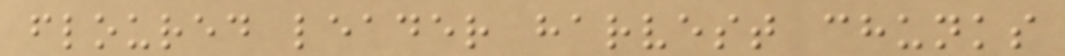floured leader harvest chunks
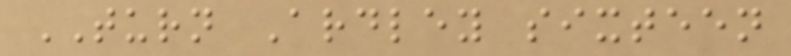TURN Ardley sixteen
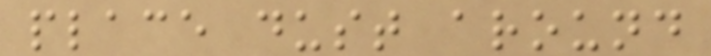place dust around
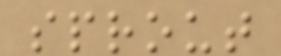sprout
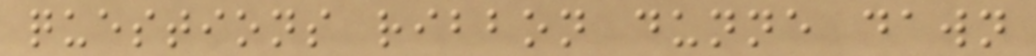questions ribbon dunne dawn
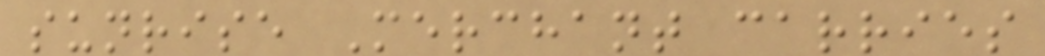sunrise Merchant carries
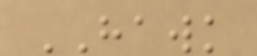HAWK
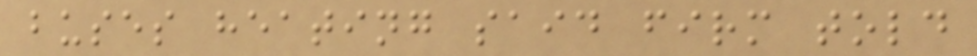buses heating said firm told
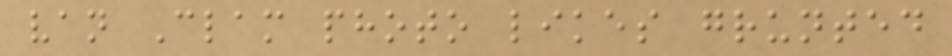van Clam photo likes grunted
